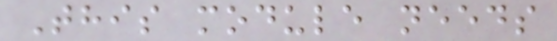This module needs
